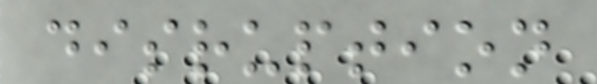disruption
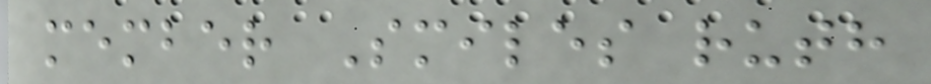member Smiles ruth
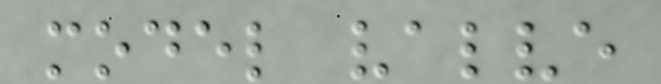model valve
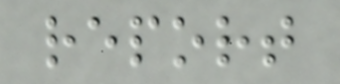report
